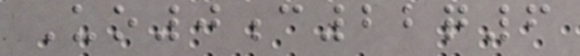Uo0c22q6
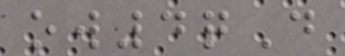ow4qD
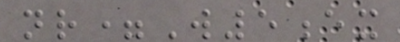nr=W5ex
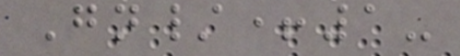Gn/+1-
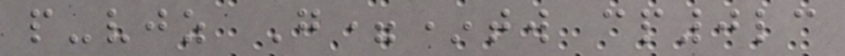p-vjz G=*tw cp0lc
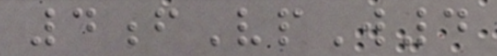4fVpW4
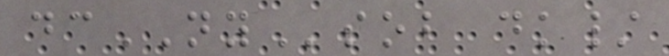dcNYsob dk/
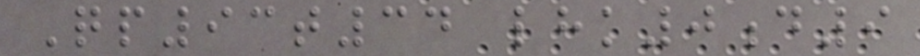Qp93t34 lhk0d9
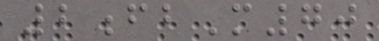2fbM70
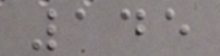145
